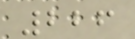226
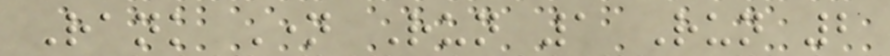Rank Name Run 1 Run 2
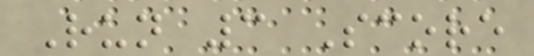Run 3 Score
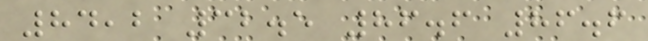84,2 32.5 86.6 86.6
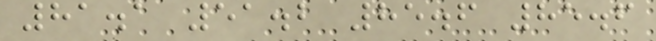81.1 51.2 85.6 85.6
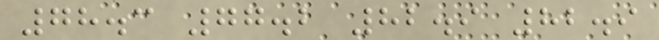78.3 77.2 82.9 82.9
